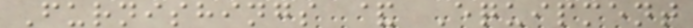Furnishings & Equipment
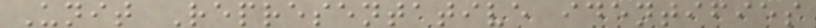Unit Representative identifies
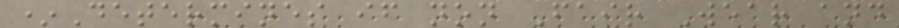*Determines if non Fair Wear and
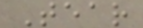Tear
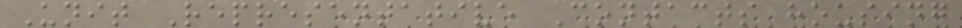Unit Representative Contacts housing
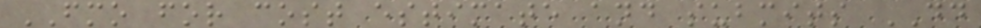FMO for cost estimate and submits DD
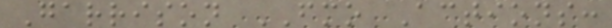Garrison FMO Actions:
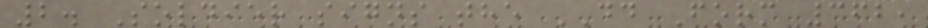2. Soldier signs the DD Form 362,
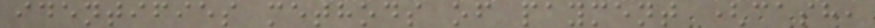identifies methods of payment (cash,
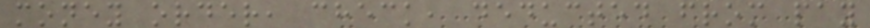money order, check, deducted from pay
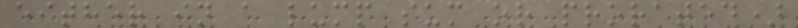either in a lump sum or prorated)
